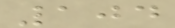104
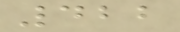422
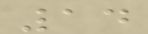14
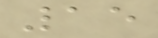15
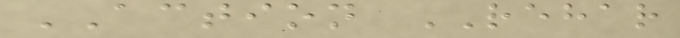ACTION REHAR
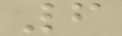6
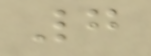7
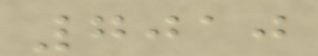7010
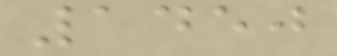1450
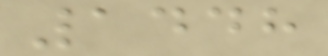1448
